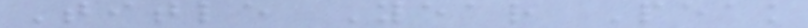Title Year Peak
